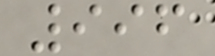996
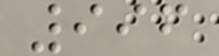996
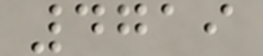4719
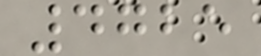4725
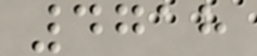4718
